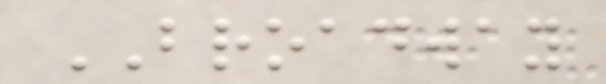BROADWAY
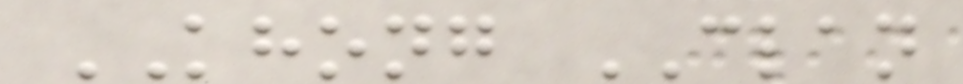KHONG CLAN
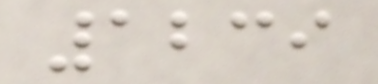1239
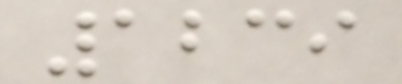1239
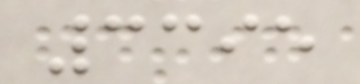3395
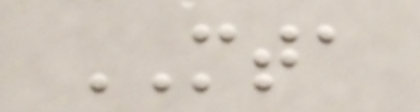MTA
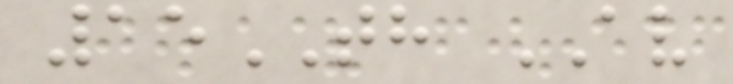15TH AV
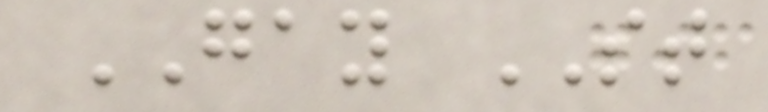GAY ST
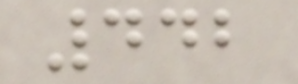442
